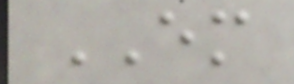EM
